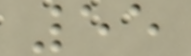55
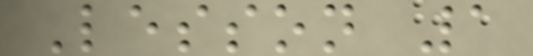Lesson 1
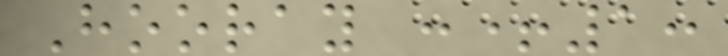Hooray :+1:
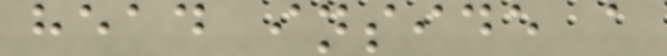head inside a
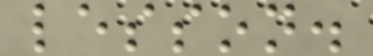lesson.
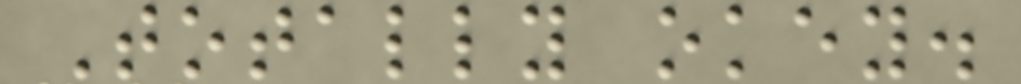Totally okey.
